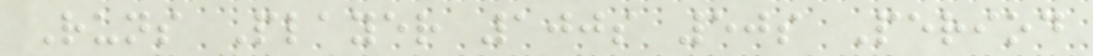Runs Player 100s 50s Period
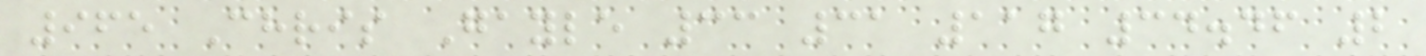965 Chris Gayle 33 31 117 34.46 2
